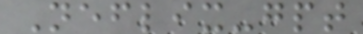Neflix-gpt
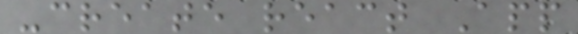-create react App
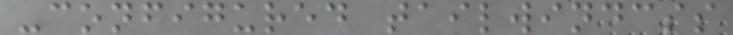-configured tailwindcss
